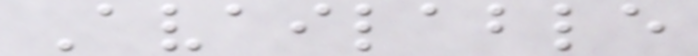Available
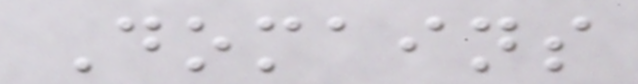Domains
